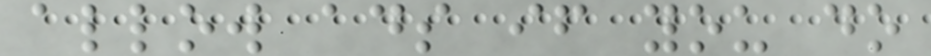allow ads if you do
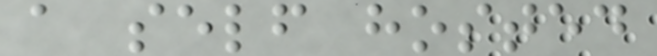a self hosted
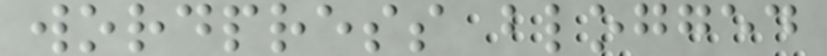wordpress blogged
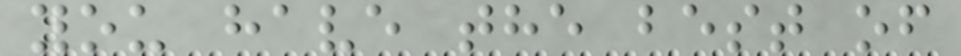you have the best of
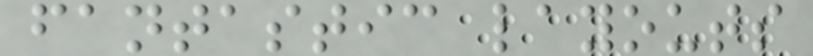fantastic layouts
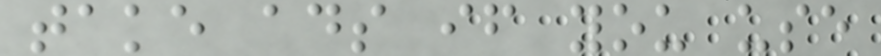take ads if you use
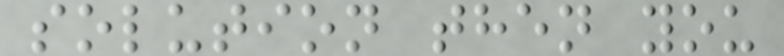solution then you
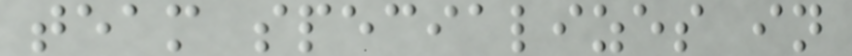team specializes in
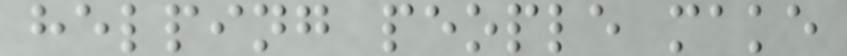helping people make
